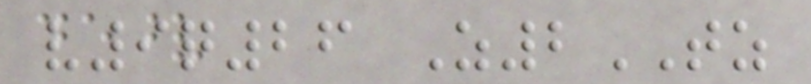v9q26 Z2TZ
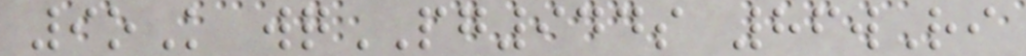9oK wqPG944s 86wRi
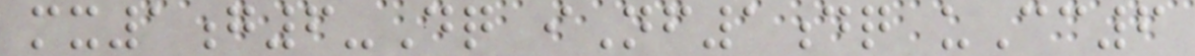mx1g6-Dq iNf1dq uCc6
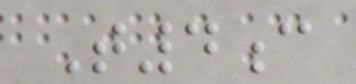T4c
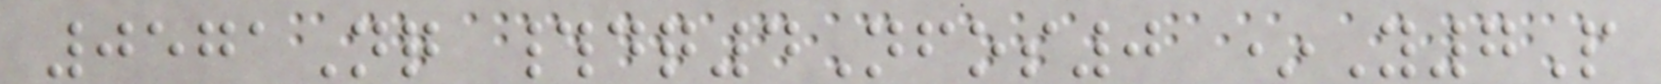0571Nq #dq4Nfos0 *Y7P
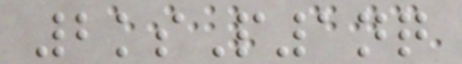2ksP1nq
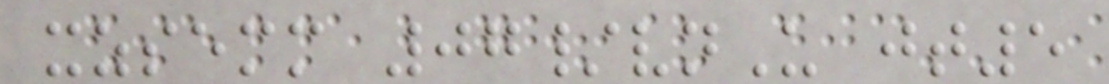xzsemm 07/vnU jt5
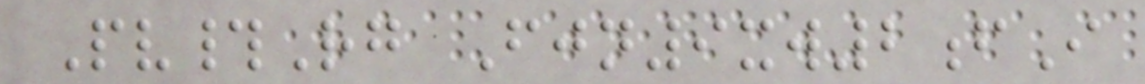Pv#Rg Fjn9xw2fI
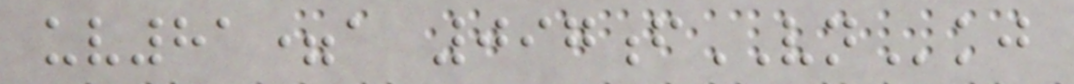uv81=a 097fVNkj
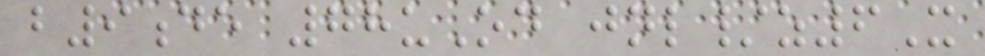b9de 78uOd jnl/z6X
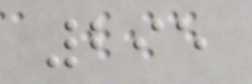295
